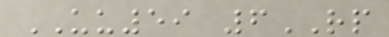UU59 6RP
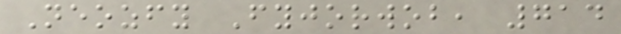Neozfy Fyjorwob, 714
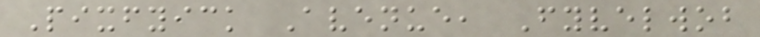Pixfyick Avenue, Fyvelwob
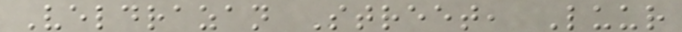Veldrazan Street, Luur
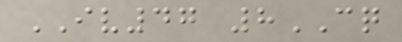IV47 8CQ
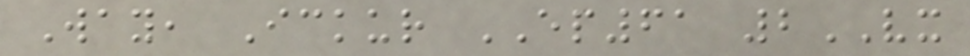Way, Ickur EP61 2VX
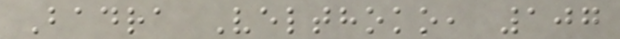Badra Velthoko, 107
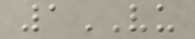1VU
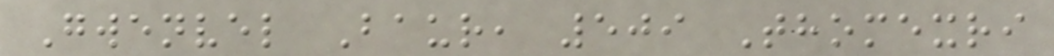Gwenvel Baur, 509 Thomexri
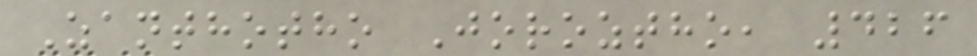Zanthotho Joroztho, 426
